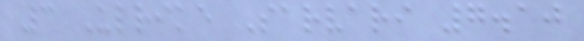3 Ulrike Sarvari 7.10
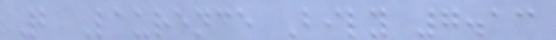2 Laurence Bily 7.13
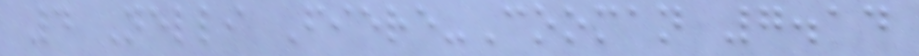4 Nelli Fiere-Cooman 7.14
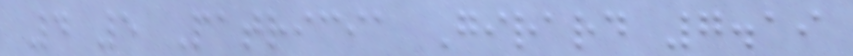4 5 Patricia Girard 7.19
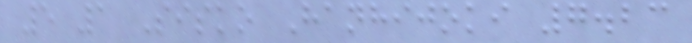5 1 Sisko Hanhijoki 7.23
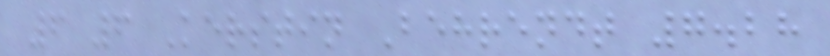6 6 Kerstin Behrendt 7.28
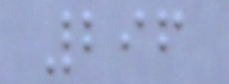296
